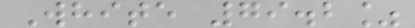White 79.2%
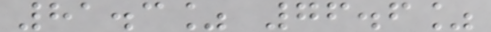81.3% 76.6%
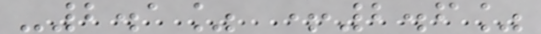-2.1% +2.6%
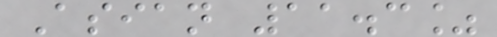Asian 11.3%
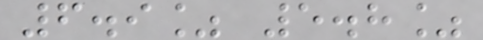6.9% 5.8%
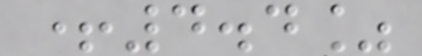+4.4%
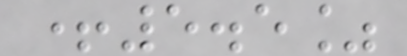+5.5%
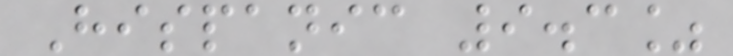Hispanic 9.3%
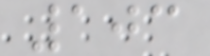103
